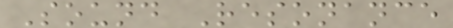Sound Resonance
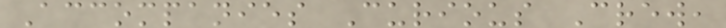Accompanies Curious Crew,
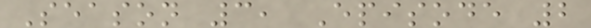Season 3, Episode 2
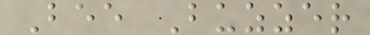Bee Buzzer
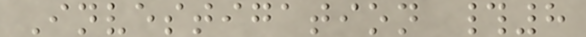Investigation #8
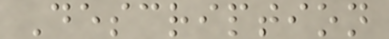Description
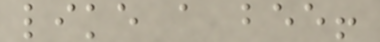like a bee!
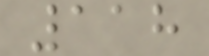118
